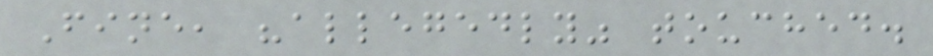Fine, "allegedly" touched.
